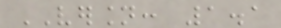VERSION: 1.1
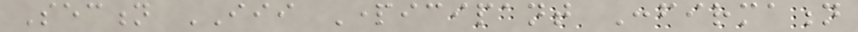Section III Participant Confirmation
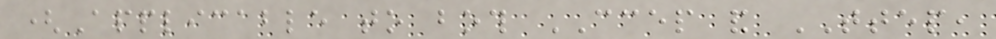(Applicable to both CCEP and TTEP,
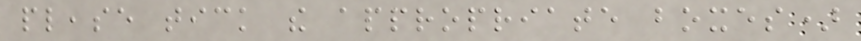please tick the appropriate boxes)
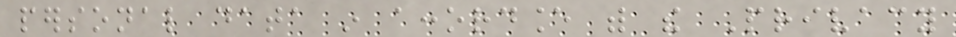personal data in accordance with the Privacy
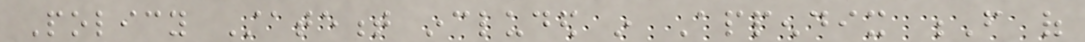Policy Statement included in Appendix F of
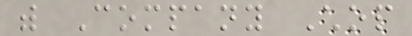with Company Chop
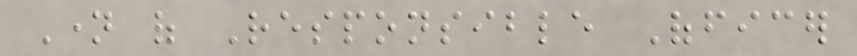Name of Responsible Officer
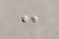:
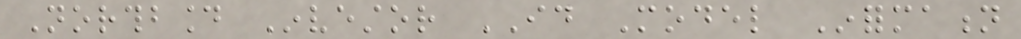Northbound Investor ID Model Information
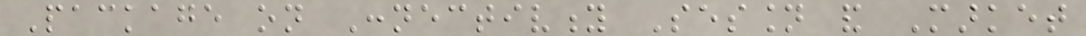Package on Connectivity Session and Market
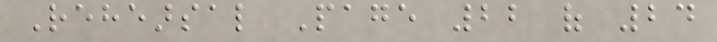Rehearsal Page 22 of 24
